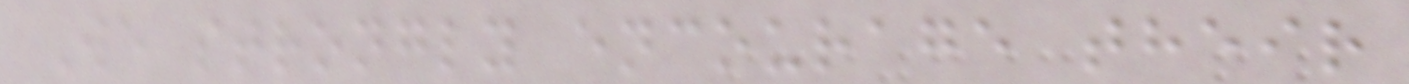We strongly encourage their
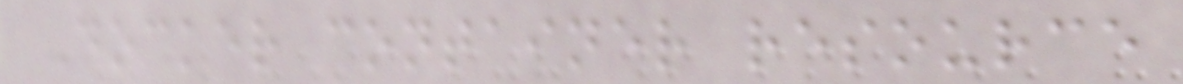Docker container resource
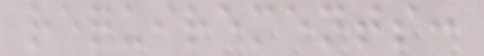requirements:
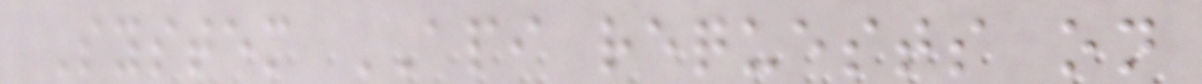System API requests on
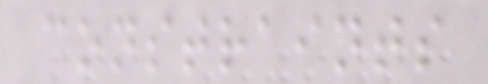constraints
